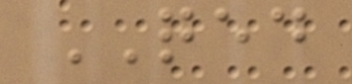QED
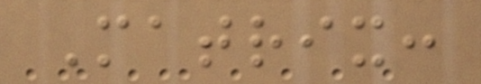Matrix:
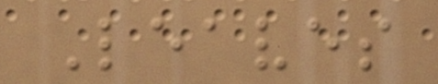Leaves
